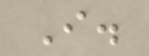I.
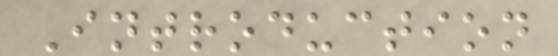Introduction
